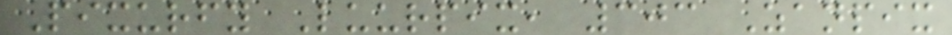Pixurfy Luurpix, 303 Zanpix
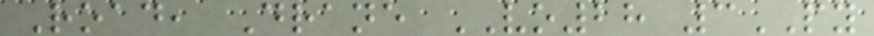Road, Drane VO28 3PY
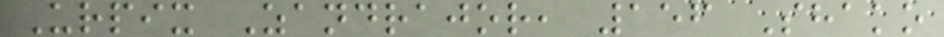Urpix Zandrajor, 156 Shako
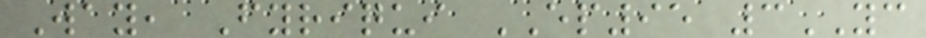Way, Fyriqui EP95 3YC
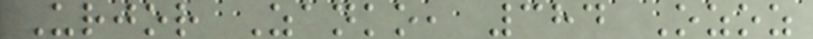Urjor Zanko, 384 Ozoz
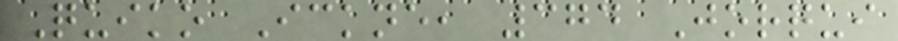Quiko Ickne, 374 Jorqui
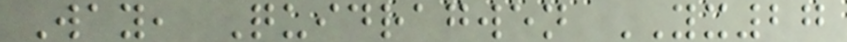Way, Quidragwen YX27
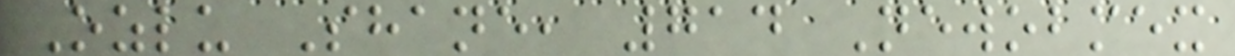Ozlu Shane, 714 Newobmex
